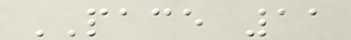PACE 11
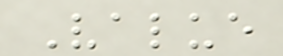Value
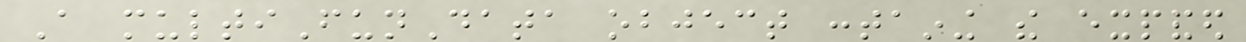A multiFunData object containing the expanded
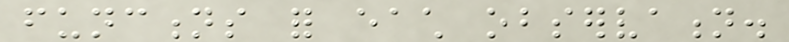functions for each observation.
